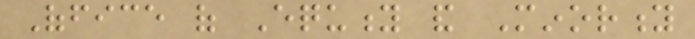Office of Equity and Minority
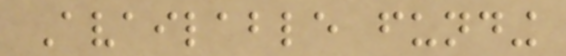Available funding
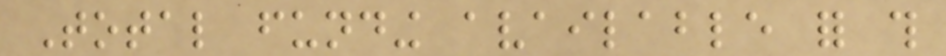Total funding available for this
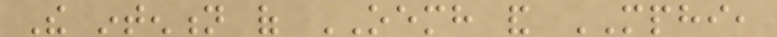The intention of OEMH and MPHI,
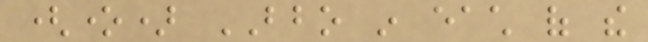(one) BBO in each of the
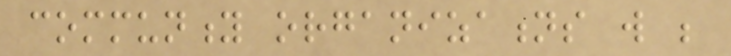community organizations will be
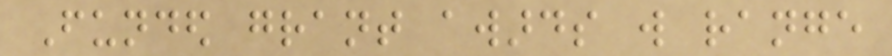Funded grant awards will range
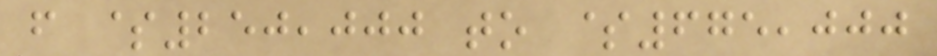from $250,000 to $675,000
